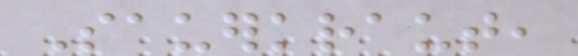Sauerkraut,
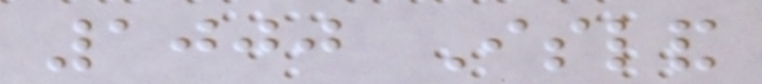1000 Island
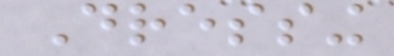Dressing
